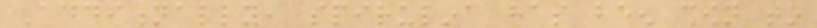Additionally, spirulina has been shown to
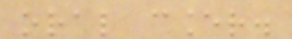oral cancer.
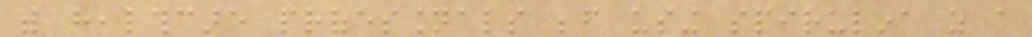with healthcare professionals before using spirulina as a
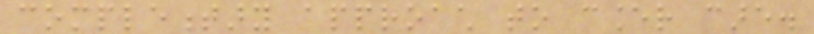complementary approach to cancer care.
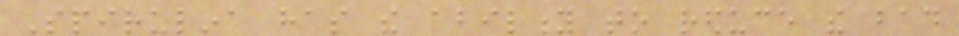Spirulina has the ability to reduce the bad
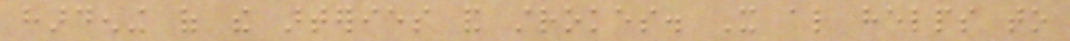hardening of the arteries and strokes. It also helps to
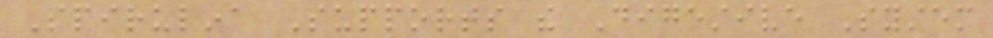Spirulina Supports the Digestive System
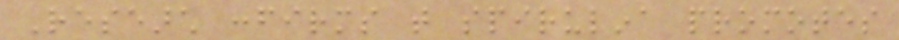Research confirms that spirulina promotes
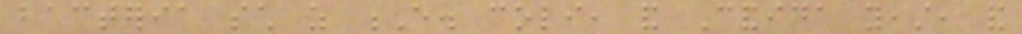bacteria such as E. coli, and Candida yeast, and
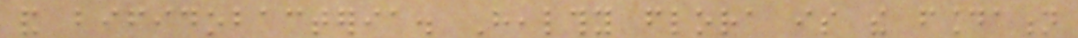and bifidobacteria. Healthy flora is the foundation
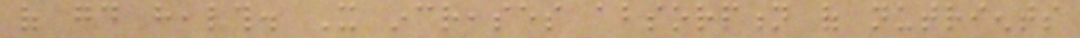of good health. It increases absorption of nutrients
